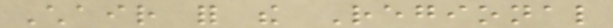Chair for the Regional
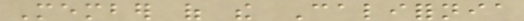Member of the California
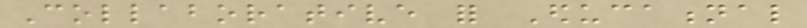Collaborative for Educational
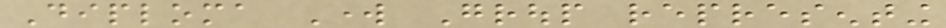Diploma Work Group representing
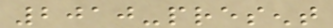2010-present
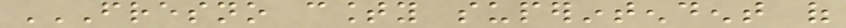FRESNO COUNTY SUPERINTENDENT OF
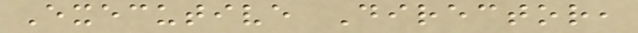Executive Director,
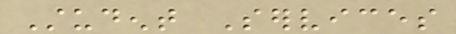Student Services
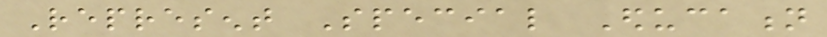Represent Special Education
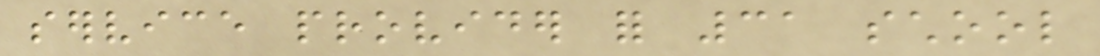service provider for 31 school
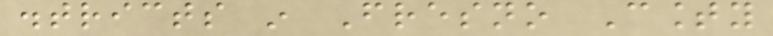districts in Fresno County
